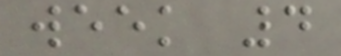week 4
